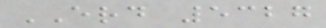ERD 5327
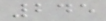245
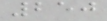250
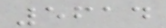5614
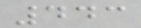443
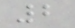2
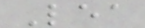Lea
